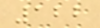122
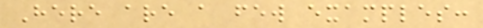Here are a few examples:
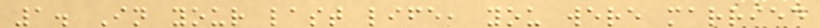1. In your last life, you were married
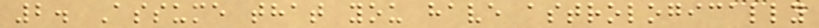2. Assume that you have astrologically
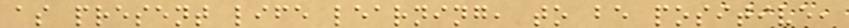as present life learning, to be positive,
